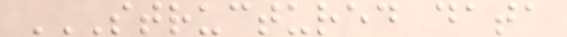STRUCTURED DATA
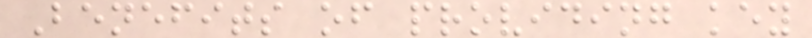Benefits of providing key
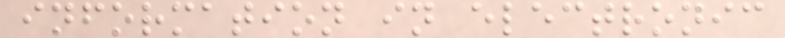information in electronic
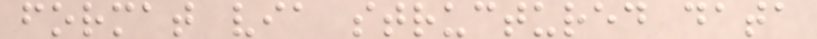format via structured data
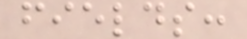fields:
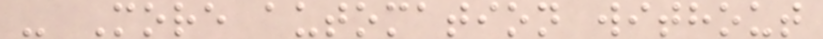- More automation without
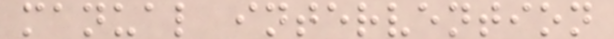manual intervention
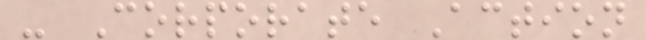- Corporate Action
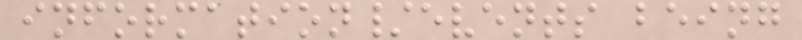information/events being
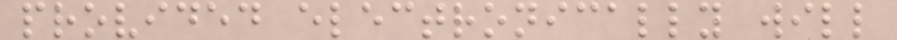provided electronically will
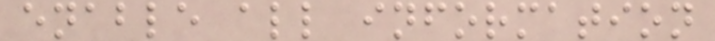enable all information
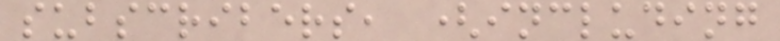subscribers, (including
